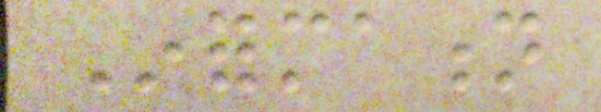Information
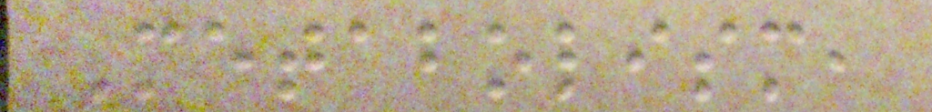Metabolism,
